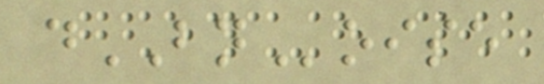dBNoise
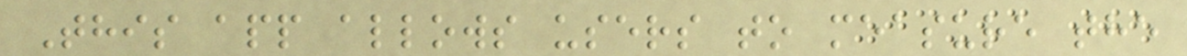This app allows users to measure the
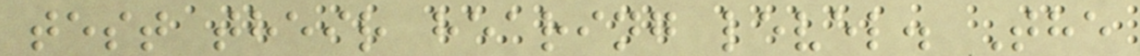test their hearing level. The
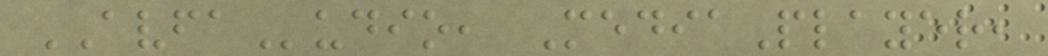AVFAudio, MediaPlayer,
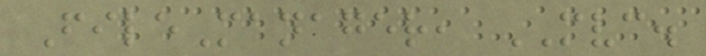FileManager, MVC.
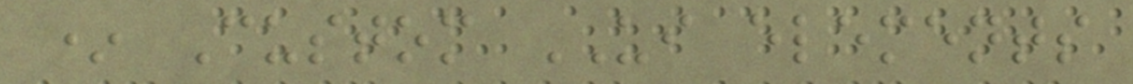* Custom UI elements
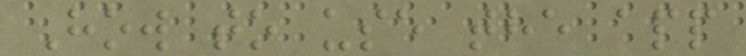How to use the app
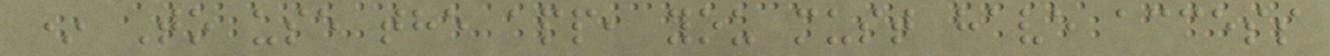* To use the app, you must have access
